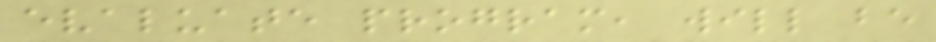evaluate program, will be
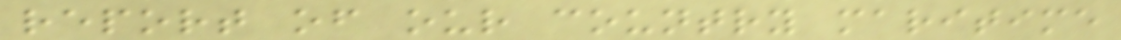report of our country maritime
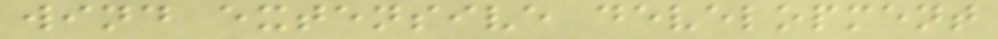wind extensive development
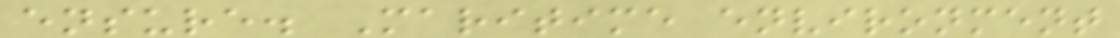ensure. Maritime environment
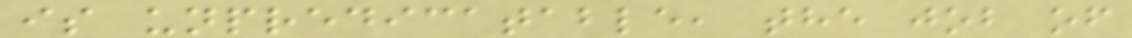is unpredicatable, the job of
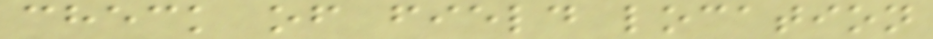check of field location
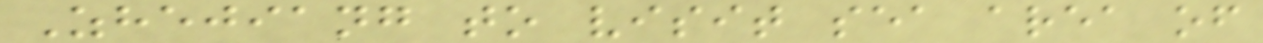Zhejiang to visit sea area of
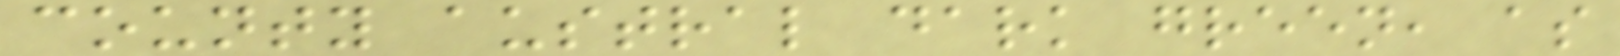county austral dark green, as
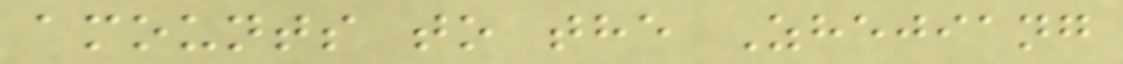amounts to the Zhejiang
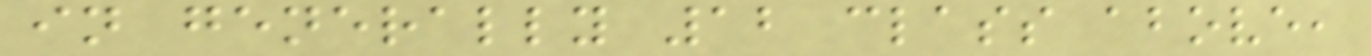in generally 12 class above,
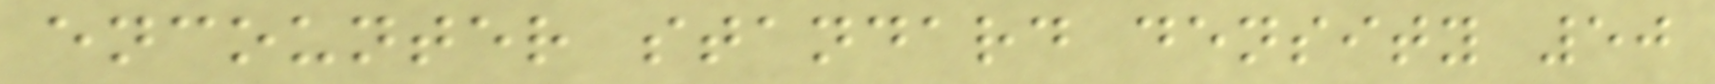encounter standard density 50
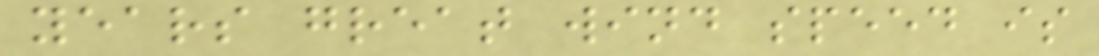years great wind speed is
